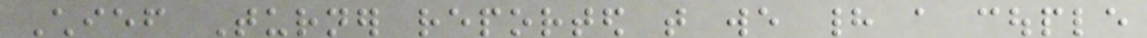Chief Turner reported that we had a couple
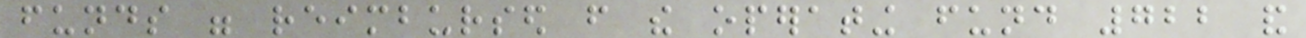funds were reimbursed from the operating fund 722 and
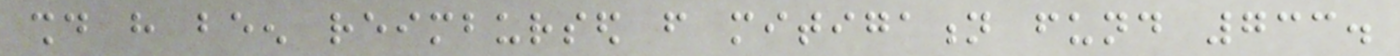should have been reimbursed from mitigation fund 733.
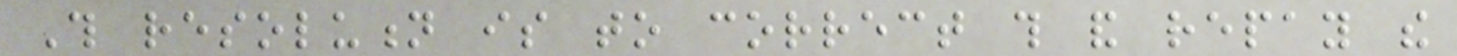This resolution is to correct this and repay the
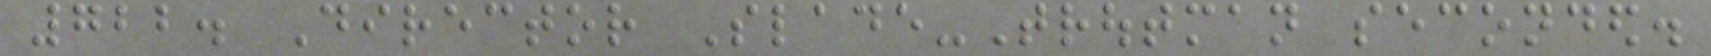722. Director Slade-Troutman seconded.
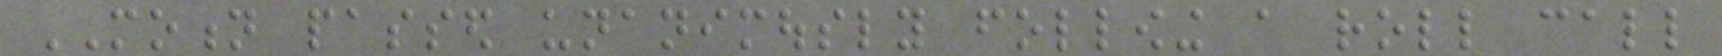MOTION passed unanimously following a roll call
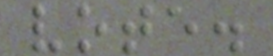vote.
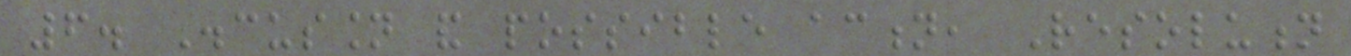6. Discussion and possible action, Resolution
